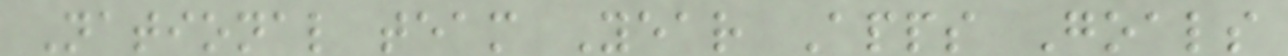National team Year Apps Goals
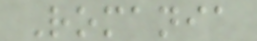Romania
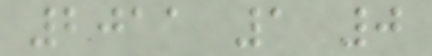2011 1 0
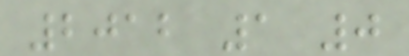2012 1 0
